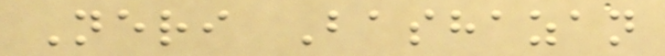Neri Bashazan
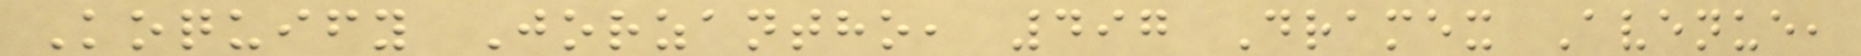Koquify Jorzantho, 497 Dramex Avenue,
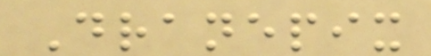Dranepix
